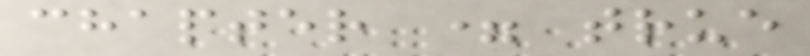chapter = true
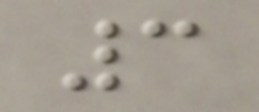3
